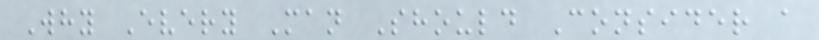Why Every Man Should Consider a
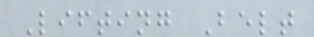Lifting Belt
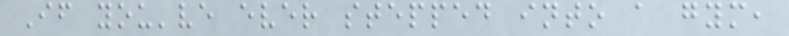If you've ever stepped into a gym,
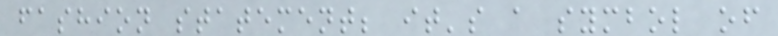fashion statement; it's a symbol of
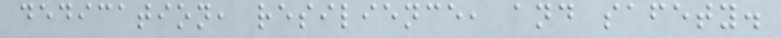dedication, resilience, and safety.
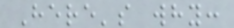Here's why:
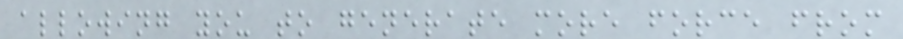allowing you to generate more force from
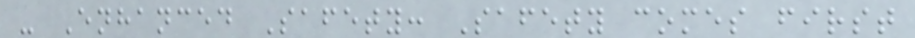- Enhanced Safety: Safety comes first
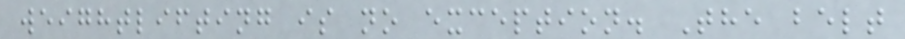weightlifting is no exception. The belt
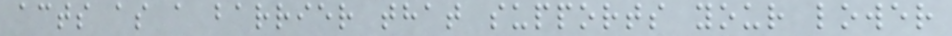acts as a barrier that supports your lower
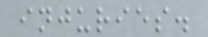injuries.
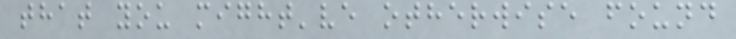that you might've otherwise found
